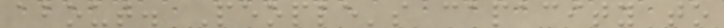about. People's capacity to
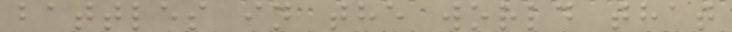battles in the world that
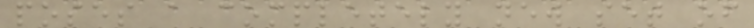poses a completely new set of
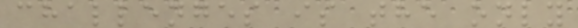challenges is the only
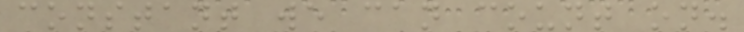constant we can count on.
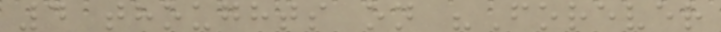4 thoughts on "Forever
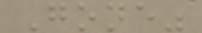Gone"
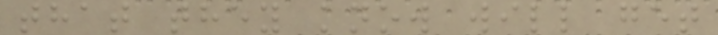that they know will get
